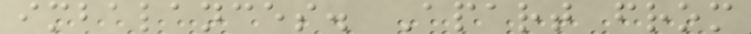imbalances. Apart from
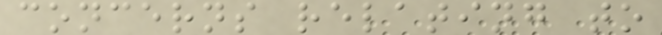concerns relating to
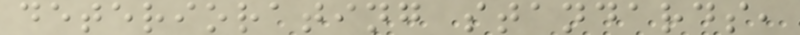deteriorating standards,
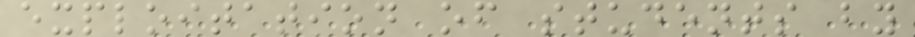exploitation of students by
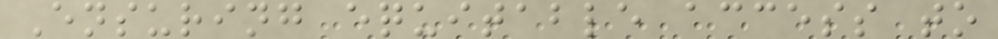Ensuring equitable access to
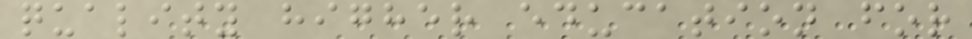quality higher education for
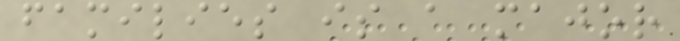families is a major
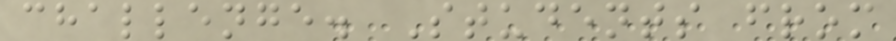challenge. Students from
